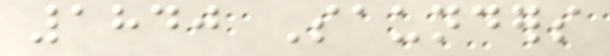1840 Saunders
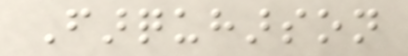Farquharson
